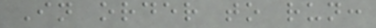In order to run:
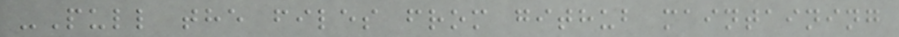-Pull the files from github maintaining
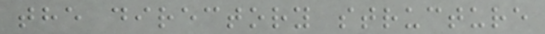the directory structure
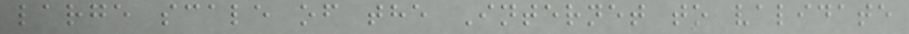large scale of the Internet to validate
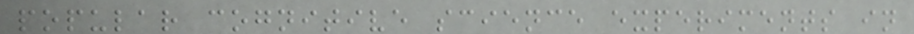popular cognitive science experiments in
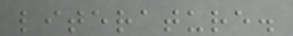literature.
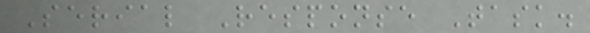Serial Response Task.
